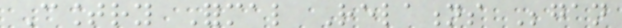Country Formal Relations Began
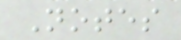Notes
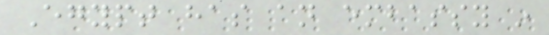Egypt has an embassy in
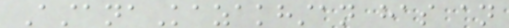AstanaKazakhstan has an
